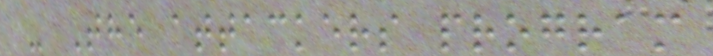- The attackers program
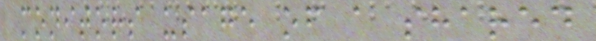monitors usage of a shared
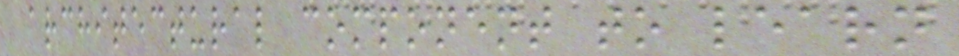architectural component to learn
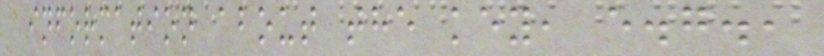information about the key, e.g.,
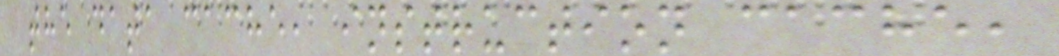the data cache, instruction cache,
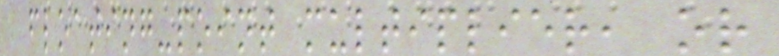floating-point multiplier, or
